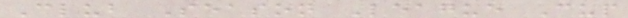Club Season League Cup
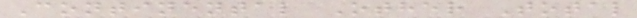Continental Other Total
